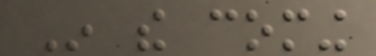In the coming
